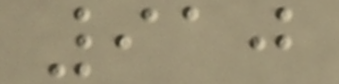910
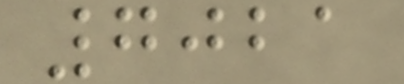7021
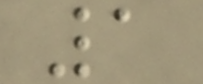1
